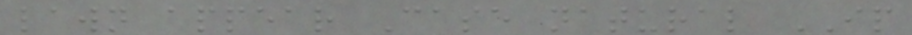lawn appear Case natural IP
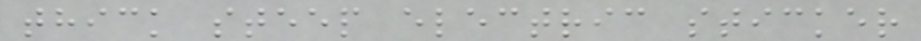thick steep electric sticker
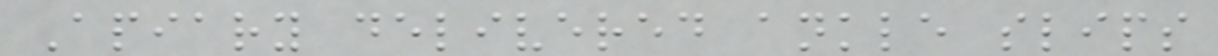Apiary delivered ankle slips
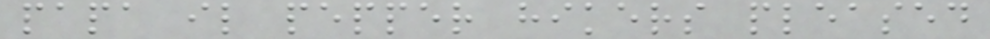papa il pepper hikers pleased
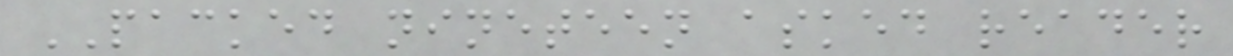PACKED nineteen asked reader
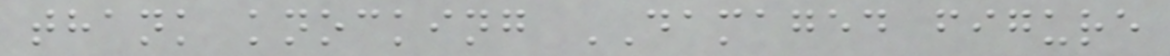thank knocking DAMAGED figure
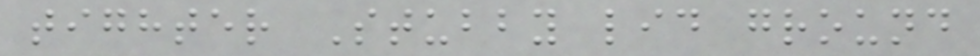tighter Stubby lid ground
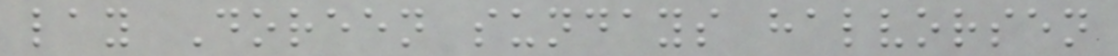lay Doreen sundays halvorsen
